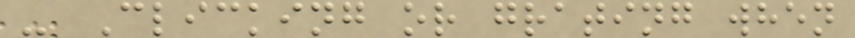- Clicking or grating when
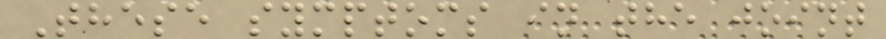These symptoms in the joint
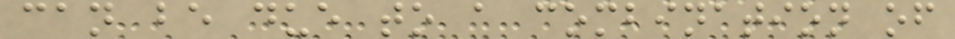can be due to a combination of
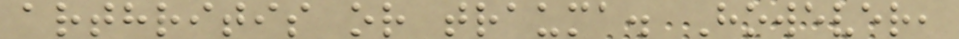arthritis or trauma. However,
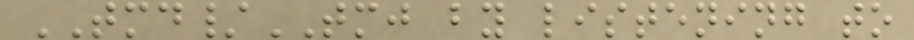TMD/TMJ by listening to
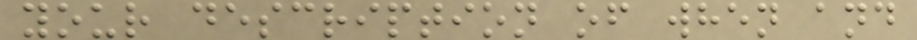your description of when and
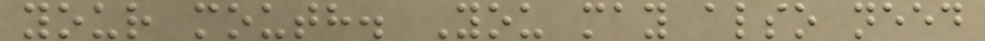your mouth. You may also need
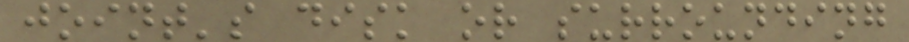joint's disk or surrounding
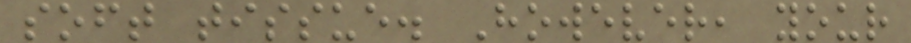soft tissue. However, your
